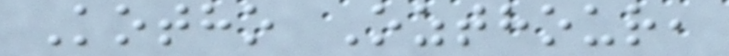Kotho Ozthour,
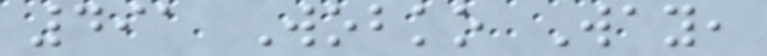491 Wobko Way,
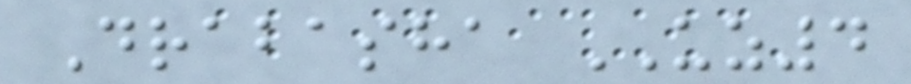Drabasha UZ4
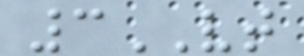3VT
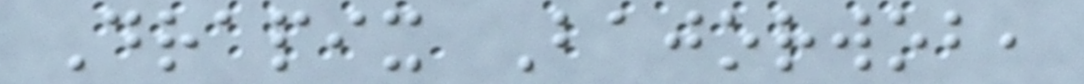Drapix Bajorwob,
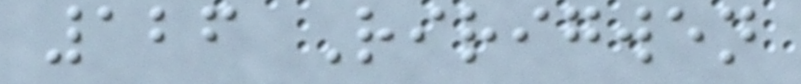126 Ririgwen
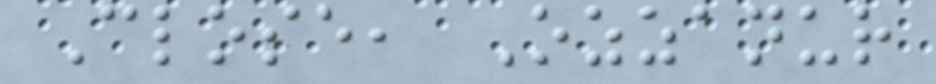Close, Ozzanur
